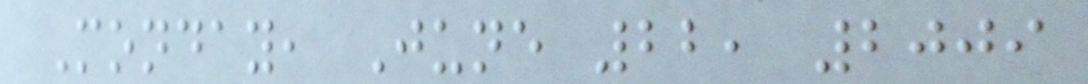Monday, June 22, 2009
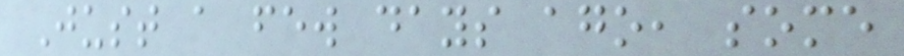Just a few days ago, some
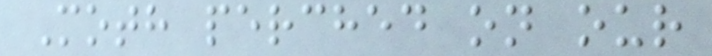Moth perched on our
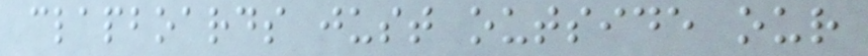clapboards just outside our
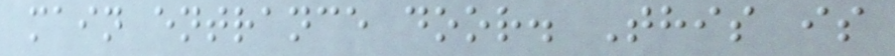main entrance door. This is
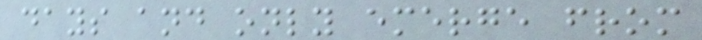days and only emerge from
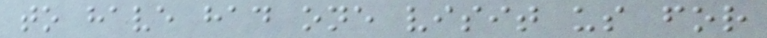to have had one visit us for
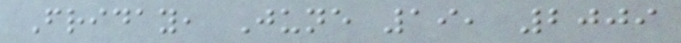Friday, June 19, 2009
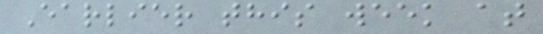Earlier this week at
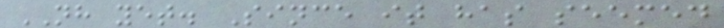NH yet. Since it has seemed
